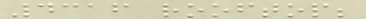4316 rooftop;
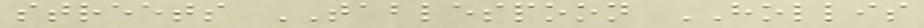streets TABLESPOON HOLLIS
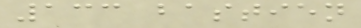133 bastien
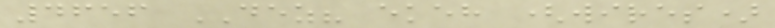4656 DEZ? ekeh (wires)
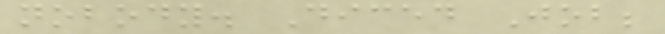nobody. Diced Job;
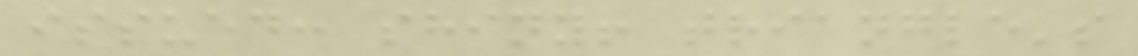issued: shiny! triangle's
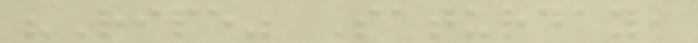"Ripe" Saturday,
